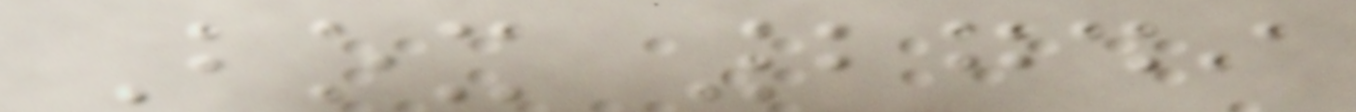Box 2749
